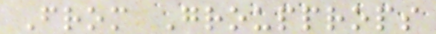From Groupprops
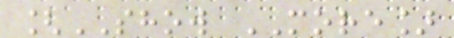[SHOW MORE]
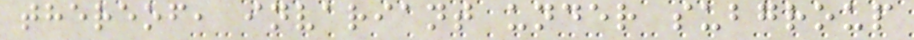thereof, invariant under subgroup
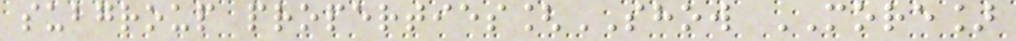subgroup properties[SHOW MORE]
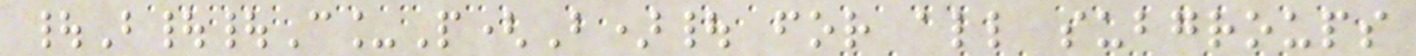|B||C_P(B)| for all subgroups
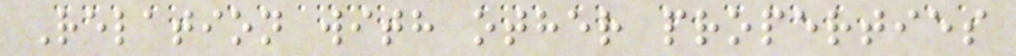Relation with other properties
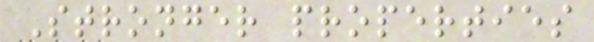Stronger properties
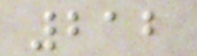212
